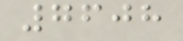7608
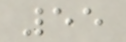55
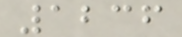1236
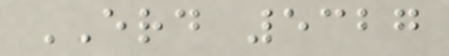ERD 5327
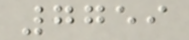7759
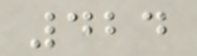424
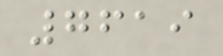7619
